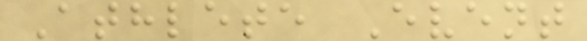Athlete Event
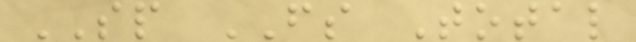SP FS Total
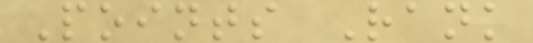Points Rank
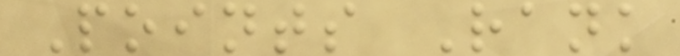Points Rank
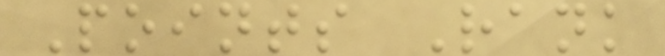Points Rank
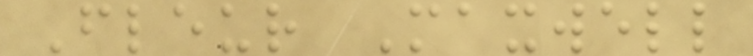Fleur Maxwell
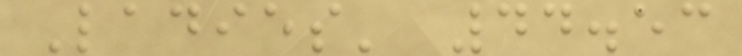Ladies' 44.53
